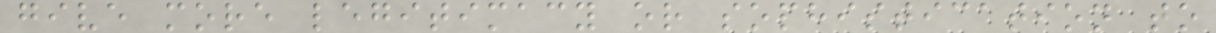give more legitimacy or sophistication to
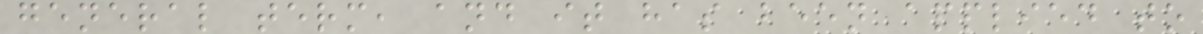general term, and it has been applied to
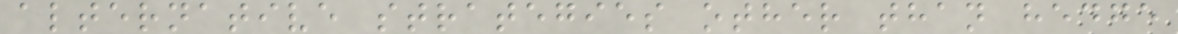alternative strategies other than hedge
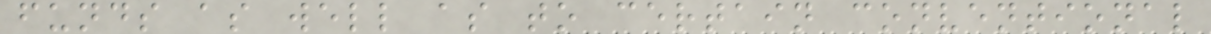funds as well as to certain conventional
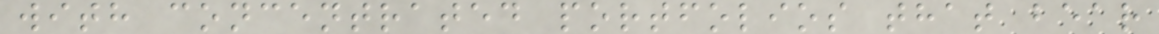with concentrated portfolios that bear
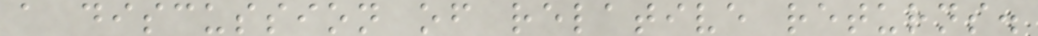a discussion of relative returns.
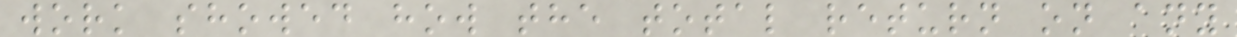work showed how the total return on any
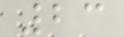23
